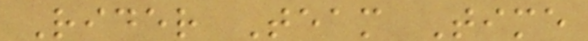Rider Team Time
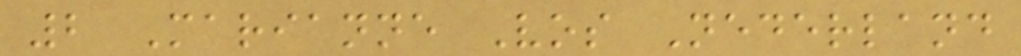2 Marianne Vos Nederland
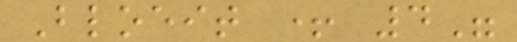Bloeit + 4"
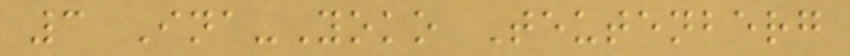3 Ina-Yoko Teutenberg
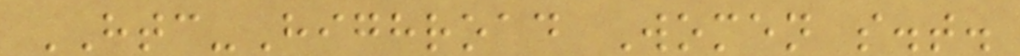HTC-Highroad Women s.t.
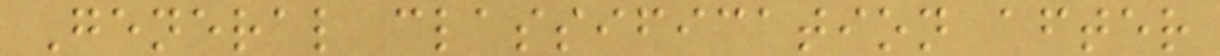General classification after
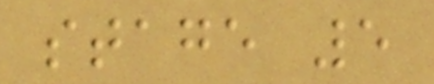stage 5
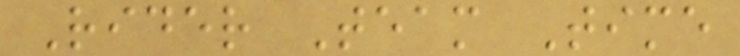Rider Team Time
